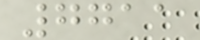7711
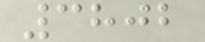3802
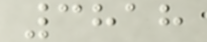3818
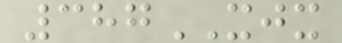387XJX
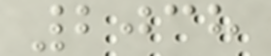2038
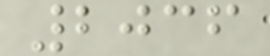2036
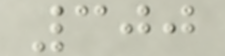300
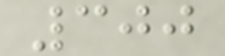300
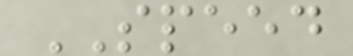SPEED
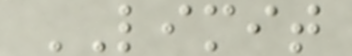LIMIT
